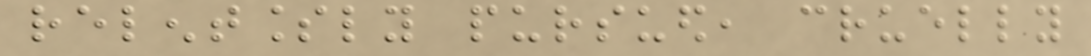relentlessly pursued, cruelly
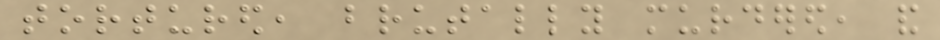tortured, brutally murdered, and
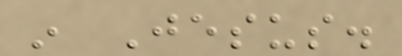in Jesus.
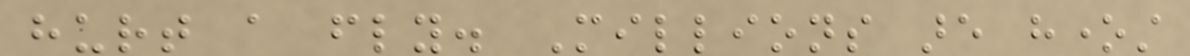hurt a fly. Millions are honest
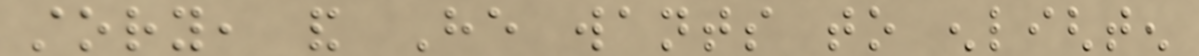story, and He wants to enlighten
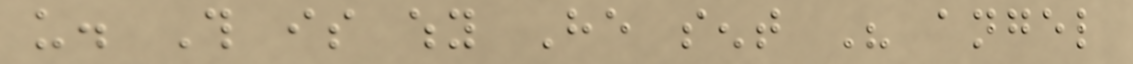us. This is why He sent His angel
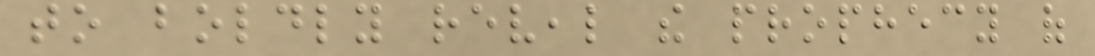to boldly reveal the prophecy of
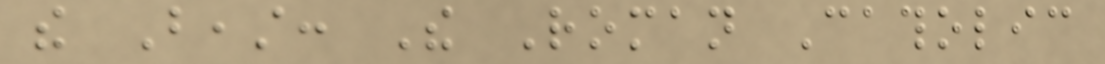the Beast: The Roman Catholic
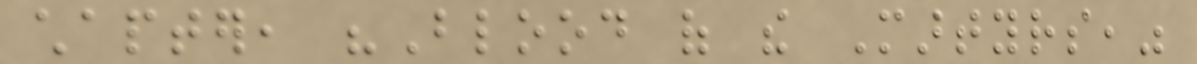chapter, "Blood of the Martyrs,"
